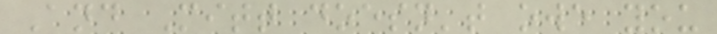And Mitt doesn't owe you
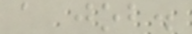a job.
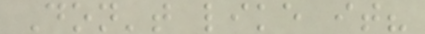Don't like it?
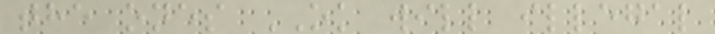the ones OK will illegal
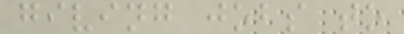giving jobs to
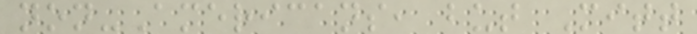non-Americans, but Mitt
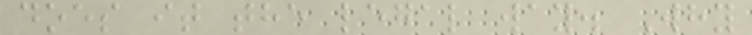does it the legal way. Why
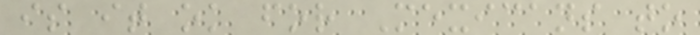is it ok for Mexicans to
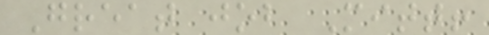Great job Mitt!
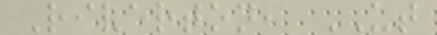Riverton, UT
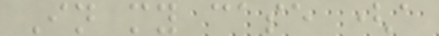In my case (a
